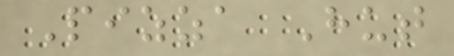Pizza Hut
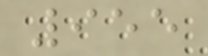955
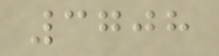3708
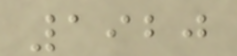1920
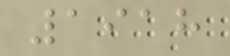1918
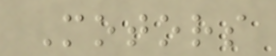Motors
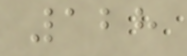128
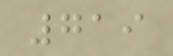719
